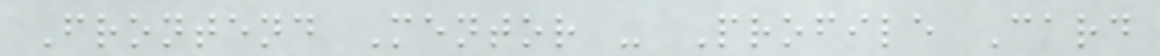Frontend Mentor - Profile Card
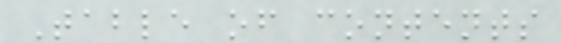Table of contents
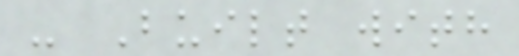- Built with
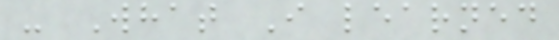- What I learned
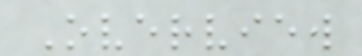Overview
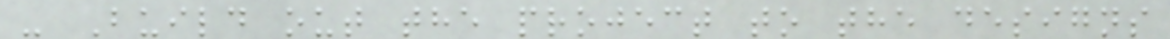- Build out the project to the designs
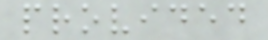provided
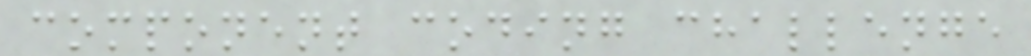component coding challenge
